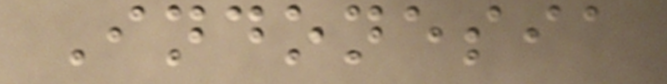Indonesia
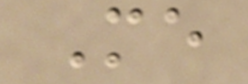Me
